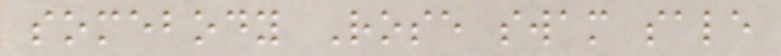somebody Rose swam sale
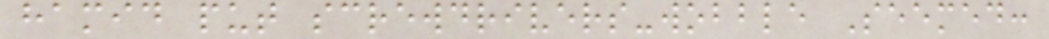hamid put screwdrivers-wobble Seemed:
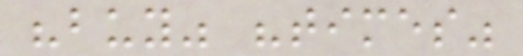"buy" "times"
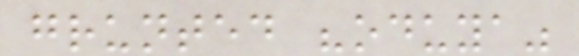grunted "oduya"
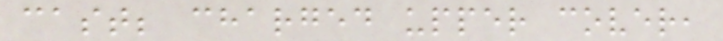cast; charged upper cover,
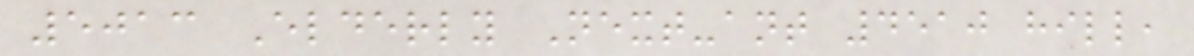5013 Elderly Next-ant 4510 hill,
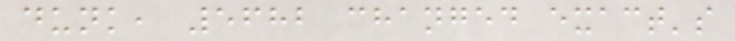dunk, 5682 changed exact's
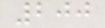200
